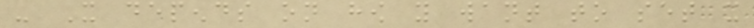- It depends on how you want to set it
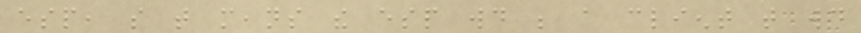esp, so that means the esp would be a client that would
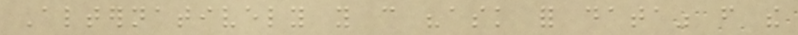Alternatively you can "ask for data" from the
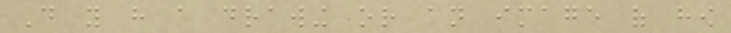Do you have a drawing or an image of how
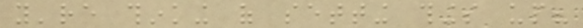you're thinking of setting things up?
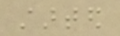started
